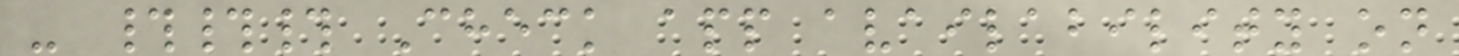- ### Check app availability on
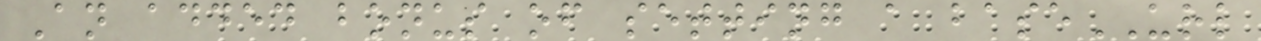An added bonus of setting a baseURL
